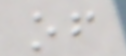of
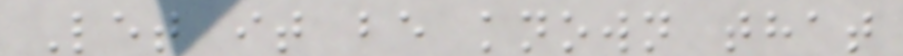Let it be known that
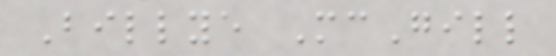Billye McGill
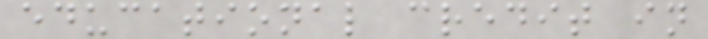educational credit in
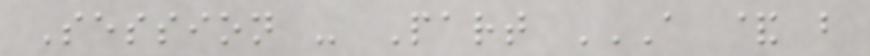Session - Part A & B
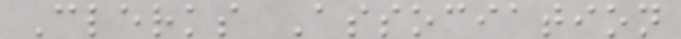Clerks Association
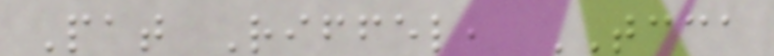Pat Riffel, TCCA
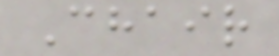Chair
